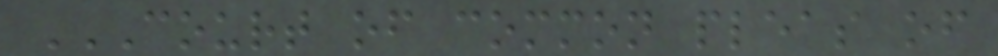COURT OF COMMON PLEAS OF
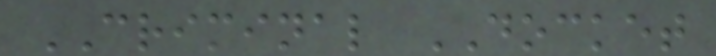CRIMINAL DOCKET
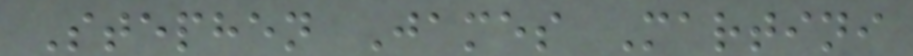Stephen James Martini
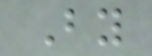By
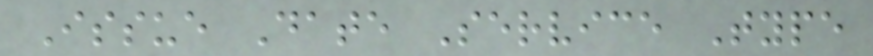Issue Date Service Type
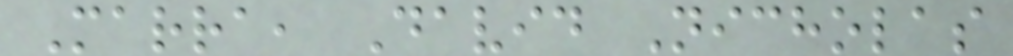Marra, David Nicholas
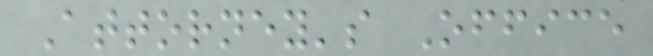Attorney's Office
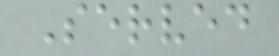Served
